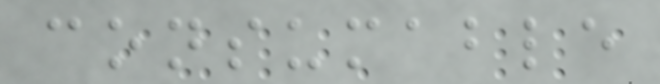consumable
